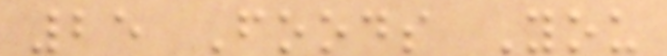25 Foods You
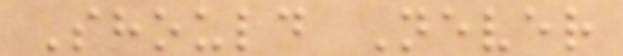Should Never
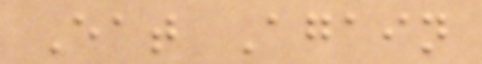Eat Again
